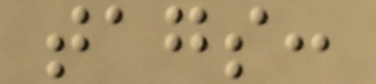tags:
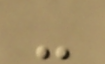-
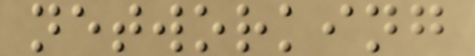networking
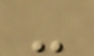-
